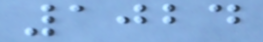1024
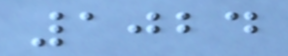1024
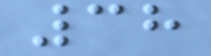38
